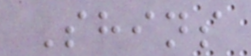Shins
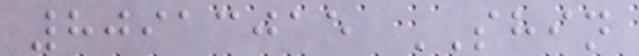80913015 SHIN
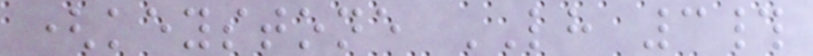(keystone LH 3#
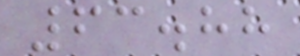63.88
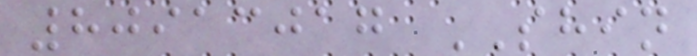80913017 SHIN
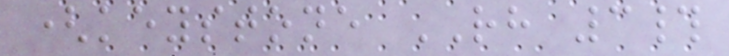(keystone RH 3#
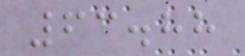63.88
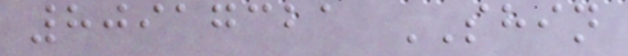80917321 SHIN
